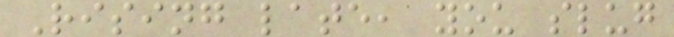Rising late, you slug
